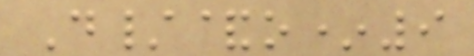D/&o*9
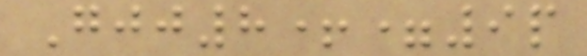Gjj8+=9p
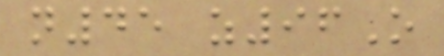n45 z96O
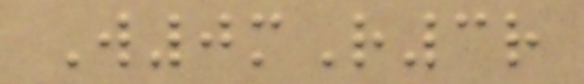W0mR3r
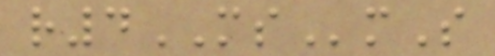r4MSmS
